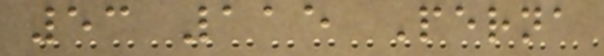53 115 Perna
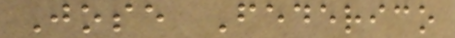Jose Federico
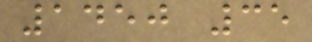1450 35
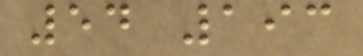54 193
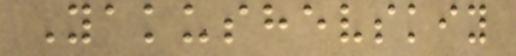Yakushevskiy
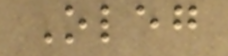Oleg
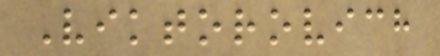Viktorovich
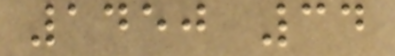1450 34
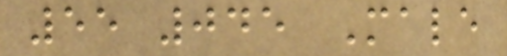55 045 Male
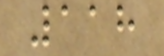118
